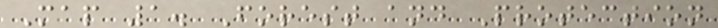Map 1. Forest and Protection
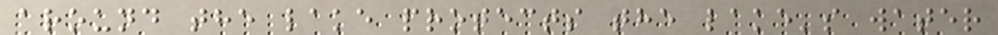around the lake protects the lake's water
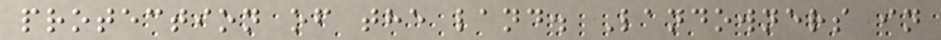protection of the land. Landowners in
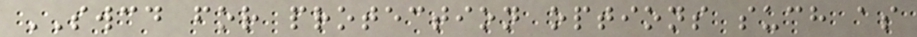SWCD for protection options such as
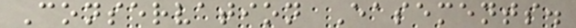Conservation Easements.
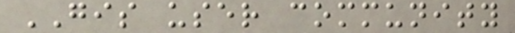GIS user community
